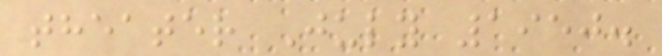theater July 1950.
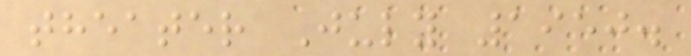theater July 1950.
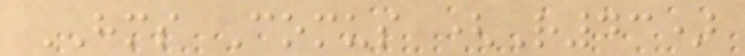HMS Comus (R43)
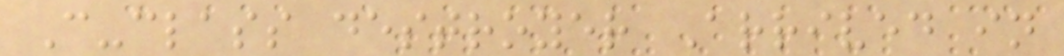C-class destroyer Arrived in
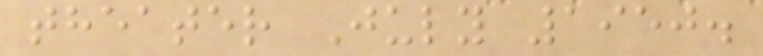theater July 1950.
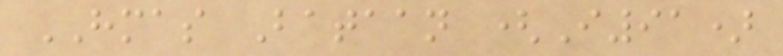HMAS Bataan (I91)
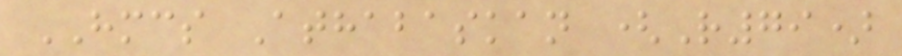HMCS Athabaskan (R79)
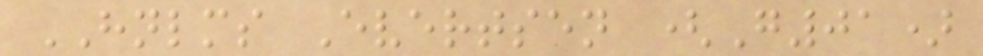HNLMS Evertsen (G01)
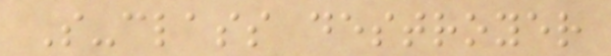S-class destroyer
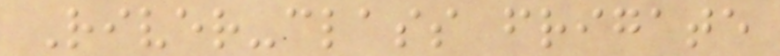River-class frigate
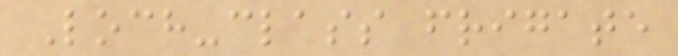Loch-class frigate
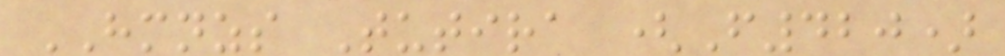HMNZS Tutira (F420)
